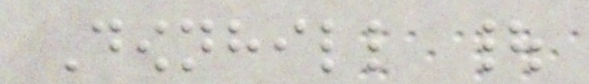Downhill |
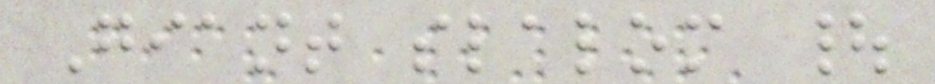Giant slalom |
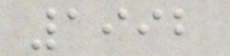1992
